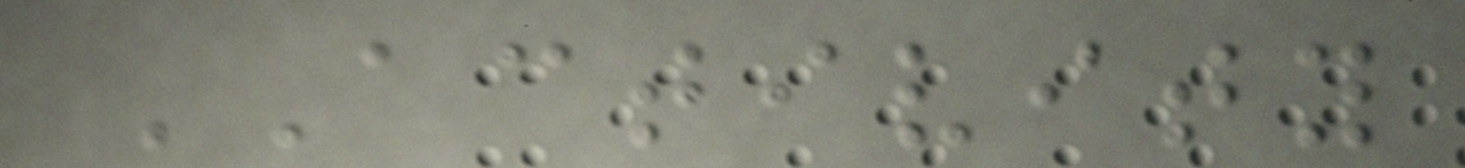ACTIVITY
